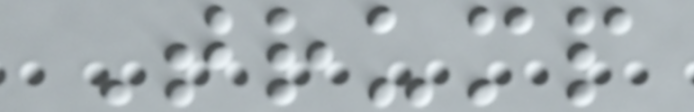Trump
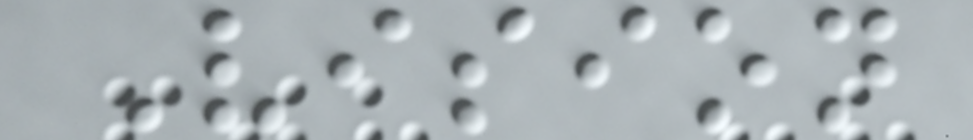Vision
